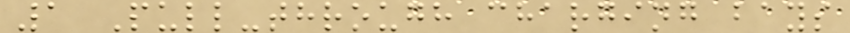1 Pull-through charging bays
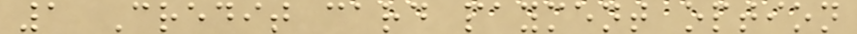1 Credit card payment option
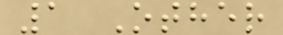1 Other
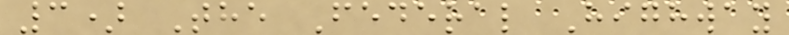3) The Federal Highway
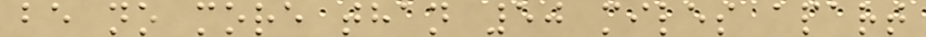be no more than 50 miles apart
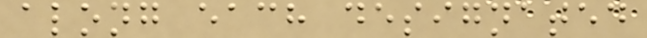along each designated
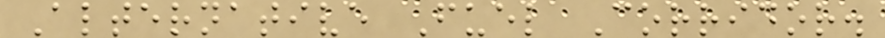Alternative Fuel Corridor.
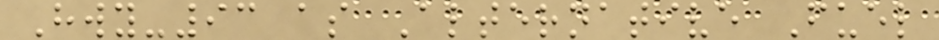Hwy-93 as Alternative Fuel
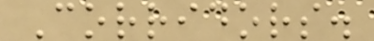Corridors.
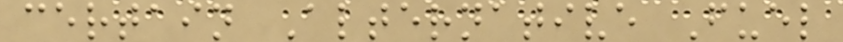certain Alternative Fuel
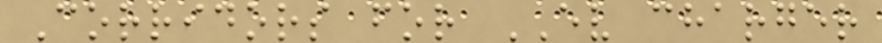Corridors for EV charger
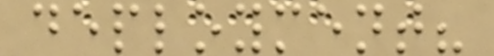deployment?
